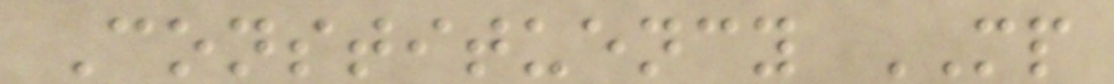Constituency MP
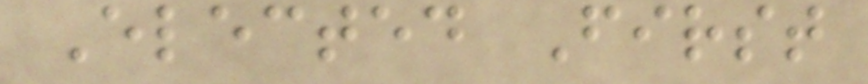Elected First
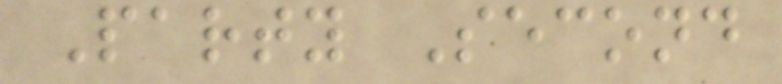Party Second
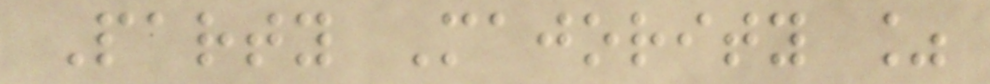Party Majority %
